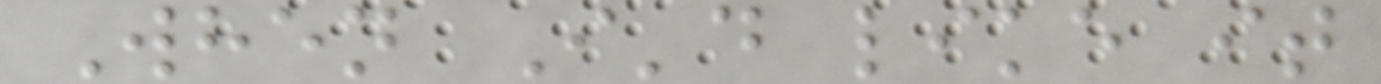When I'd like it
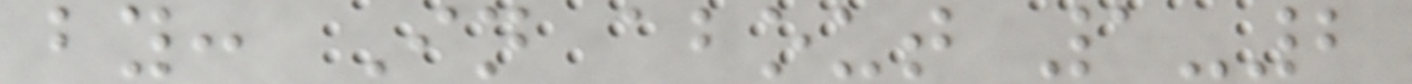by: In about 1-2
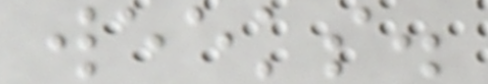weeks.
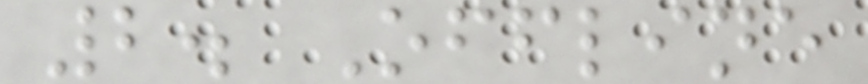2. Offline
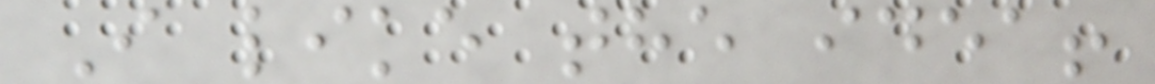I like the idea!
